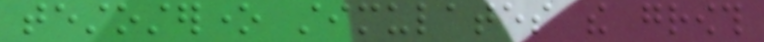testosterone stimulates the growth
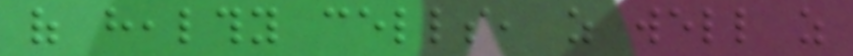of healthy cells, as well as
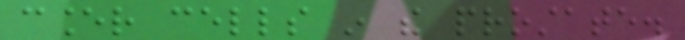cancer cells in the prostate.
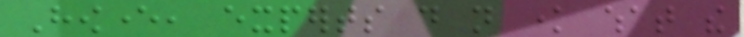However, experts do not know what the
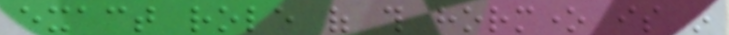exact role of this hormone is in
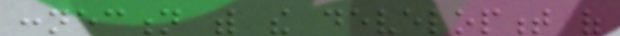connection with the development of
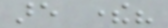are there?
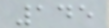145
